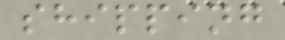shipping
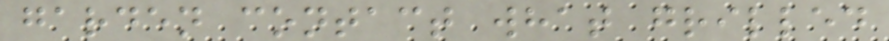garden contact what grilled
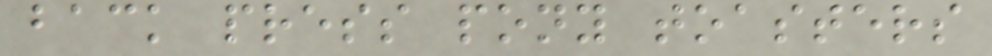back press pony toasters
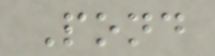Pond
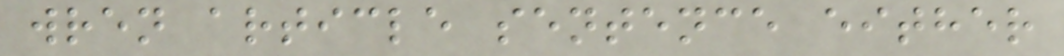wren article sentence either
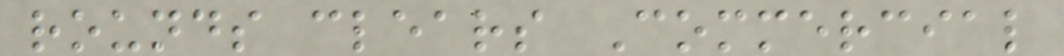rounds clears Commercial
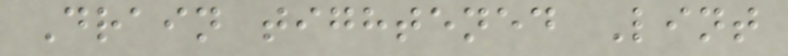Drain tightened Lint
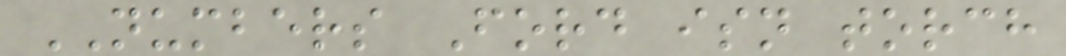NUMBERS Ford isn torch
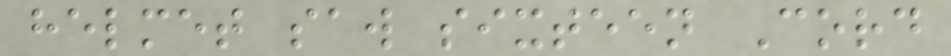helmet saw sixteen Cord
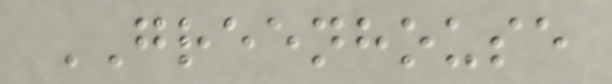GREENHOUSE
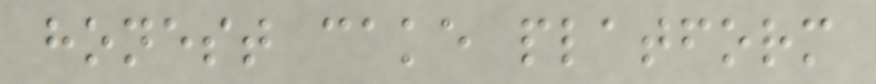honest cake platform
